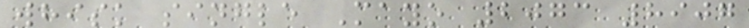whisk single Mayo 2073 8907
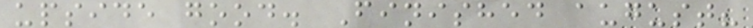upside good. Finished august?
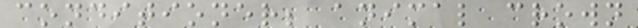conditioner; animal crown
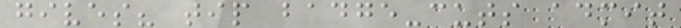gives? tip badge-cuts admit
